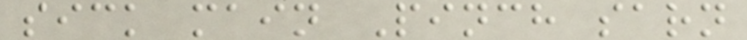sick main Pinch sarn
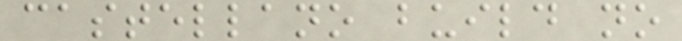castellano build no
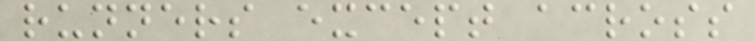runners except across
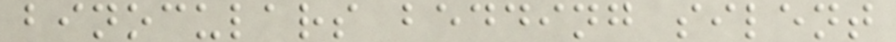binoculars bedding silent
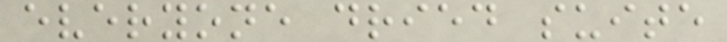everyone dried suite
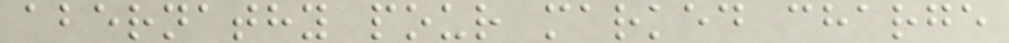abernathy pour marked charge
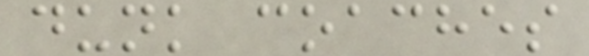dunk coaches
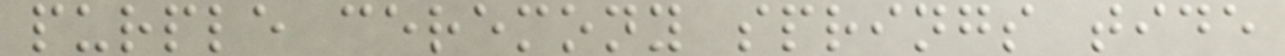purple ceremony springs tide
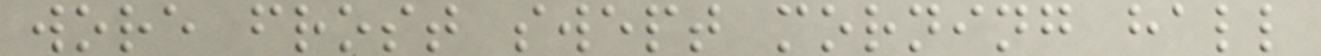wore frost swept morning hall
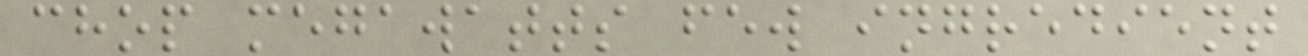chop megawatts few ingredient
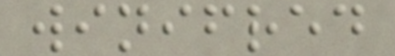winifred
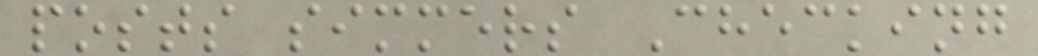posts simmers Checking
